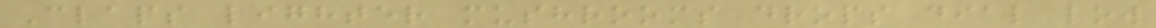Claps lighter mushrooms drops dial low
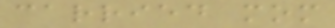carried mom
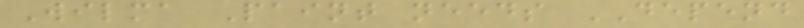Wilma Paint needs DEPEND
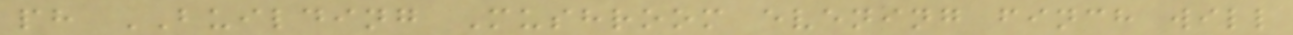ph BUILDING Mushroom evening finch will
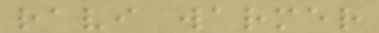ravi warmer
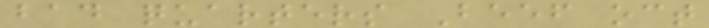bad quarters Beef oct
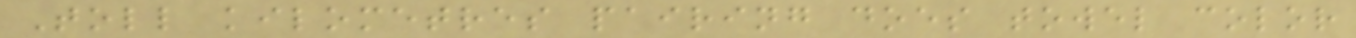Toll kilometres pairing does towel color
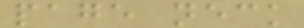page neck
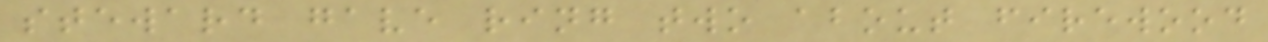steward gave ring two about firewood
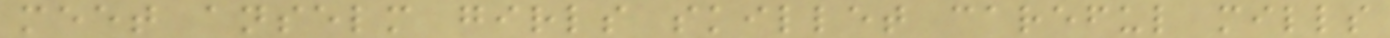meet anselm girls skillet careful mills
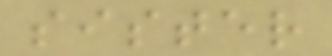sister
